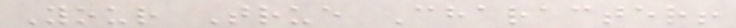Your True Character!
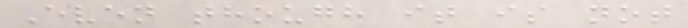Even though it is not
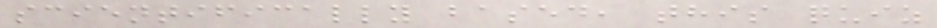scientifically based, this quiz
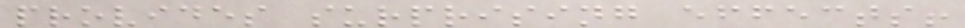provides surprising effects!
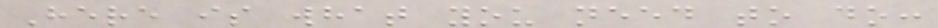Here is what you need to do:
